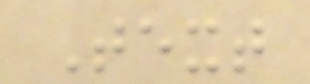Text
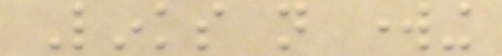Links not working
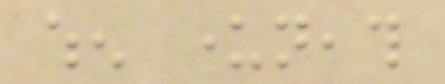when underneath
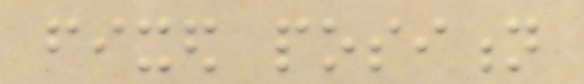fixed position
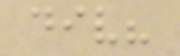div?
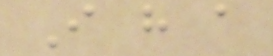I have a
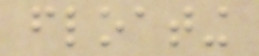floating
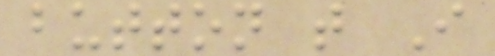button that I
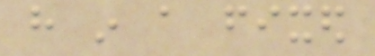have in a fixed
